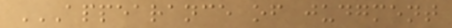APPEARANCE OF JUDGMENT
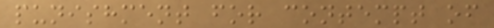punishment for contempt of
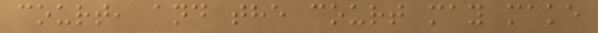court, and the court may make
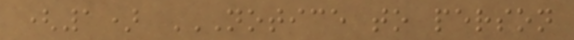(1) NOTICE TO PERSON
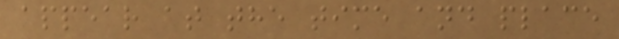appear at the time and place
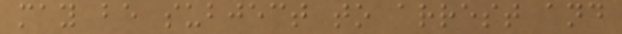may be subject to arrest and
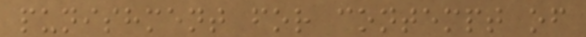punishment for contempt of
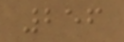256
